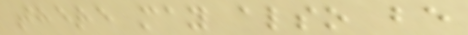there may also be
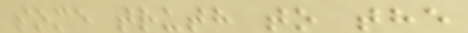some truth to the
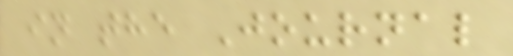in the Journal
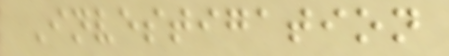Investigation
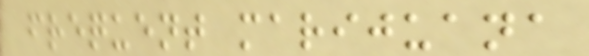frequent marijuana
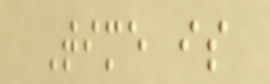Time is
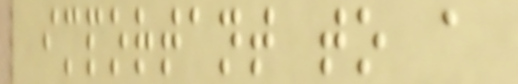important to a
